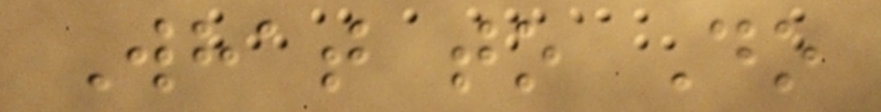What to Do
